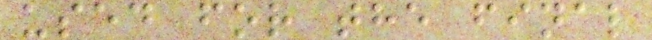used for the final
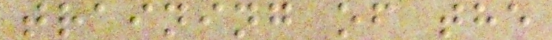training of the
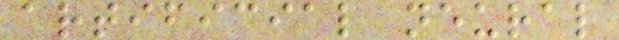artificial neural
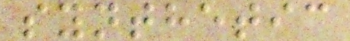synthetic
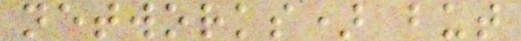networks) but
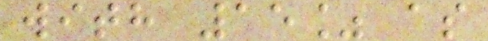with 15% as
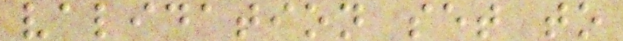validation set to
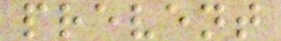prevent
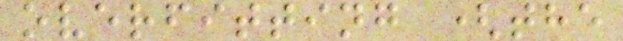overfitting (the
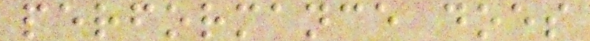performance does
